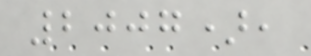2007),
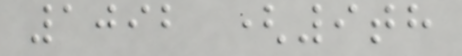1092 (9th
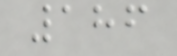186
